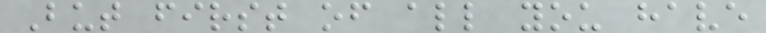But first of all you have
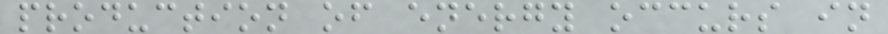production of energy occurs in
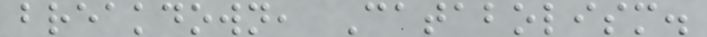breakdown, Catabolism.
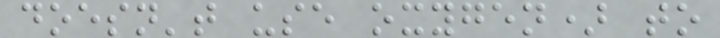doesn't use oxygen) to
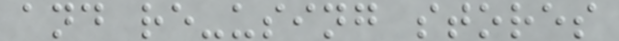and re-using stores
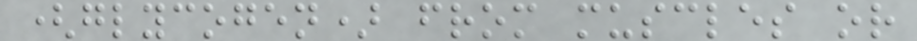(glycogen) from muscles or
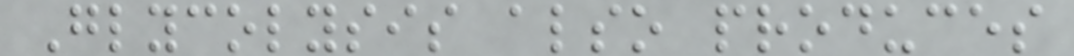Glycolysis also produces
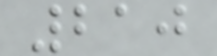210
